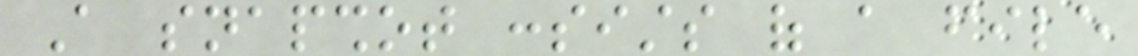A snapshot consists of a file
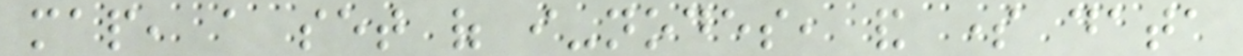map, a set of i-nodes, and some data
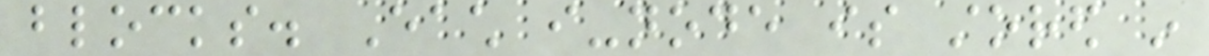blocks. Each i-node is stored in
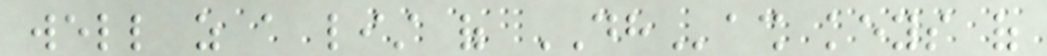well as a list of DHash keys of
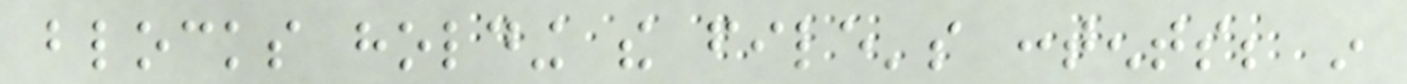blocks holding the file's contents; in
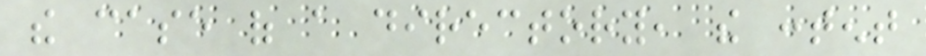the case of a directory, the content
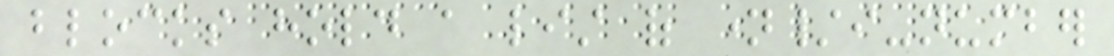blocks hold a list of name/i-number
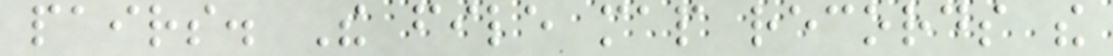pairs. The file map records the
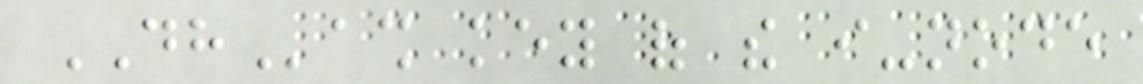DHash key of the i-node
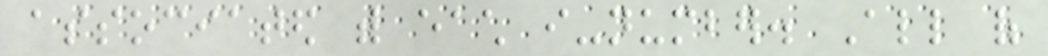associated with each i-number. All of
